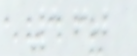160
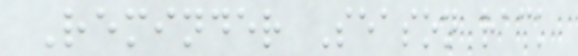Reminder Season rack
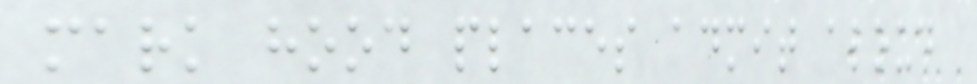mark hood places admit aloud
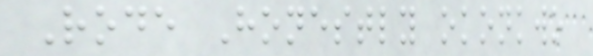Rode Honestly okonkwo
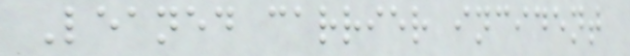Leaned carrier incident
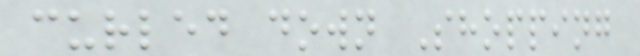curled down Shopping
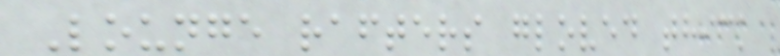Lounge rafters gloved thick
